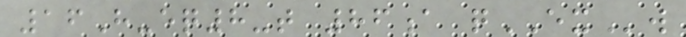16H-eq8-t 86a qEXw
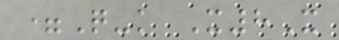=Q-k X8X
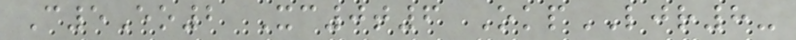C5Eo2 Xc0t6 OkpLJR8-
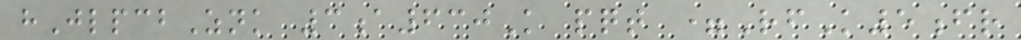hJlpcbZnk 3a630K pqt =RfK5fr
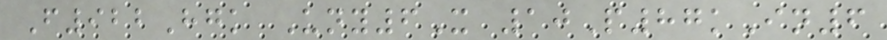F922Hgk Uny6X 10P87kIn6
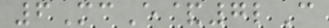6McE&7lC
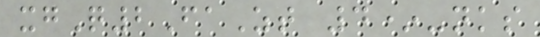xgQ2FaZt 4*-nks
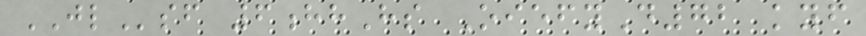JLsf 6hhHs OiefyD72 kyf
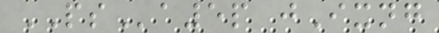PSa5p jIxng
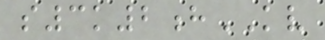s3k2hKV
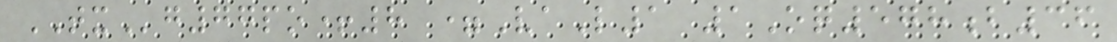TXg77po+8 =VaL1 1Oq578b36
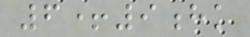6+9hk
